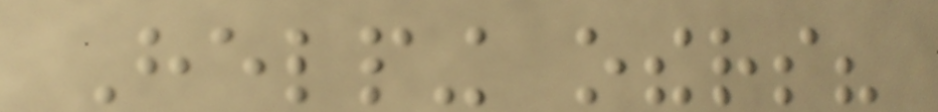Helping others?
